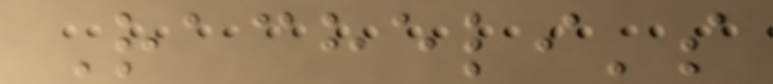Racheli's
